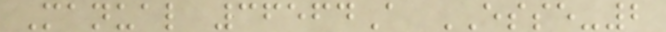Manual 36564A ESSE-2
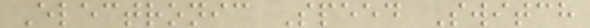Electronic Speed Switch
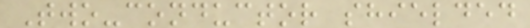Two-conductor shielded
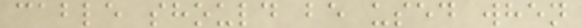cable should be used when
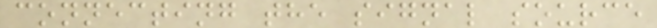connecting the signal source
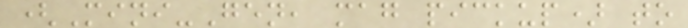(Mini-Gen, mag pickup) to
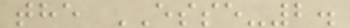the ESSE-2.
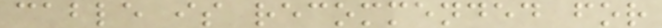cable is recommended for
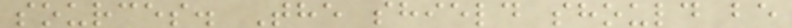sources. The shield should be
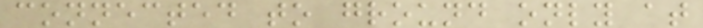connected to ground only at
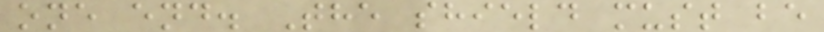one end. The shield must be
